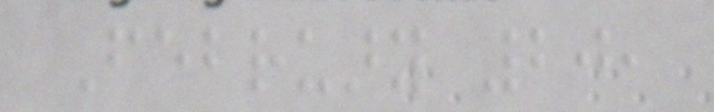February 20,
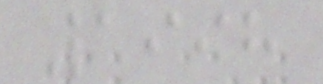1998
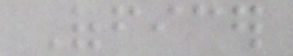Officer
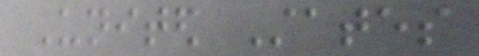United States
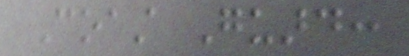Coast Guard:
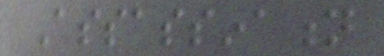Assassination
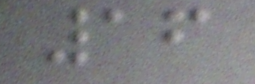16
